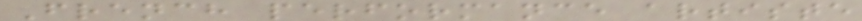French performance artiste
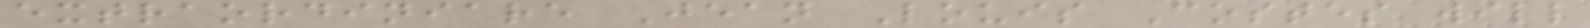extraordiniare Jean Louis Costes will
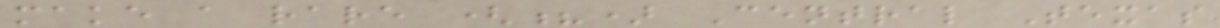make a rare (?) Central Texas
